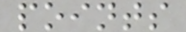points
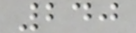240
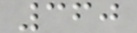360
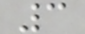3
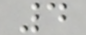4
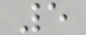5
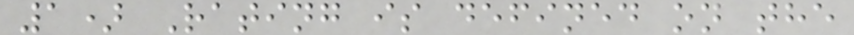1) Rating is defined on the
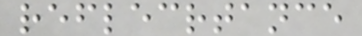reflecrtance
